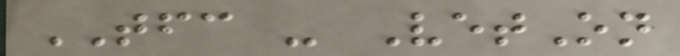TFC - VetOn
